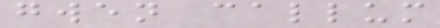gwen callum
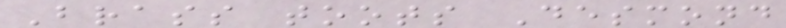Brass toots Desmond
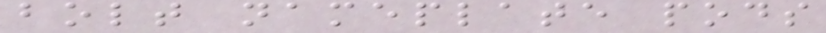bolt nameplate pods
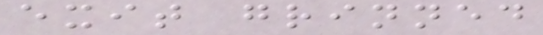exit grinned
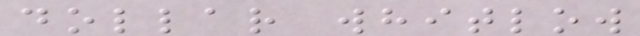dollar whitlow
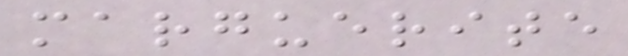marguerite
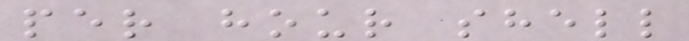per hour shell
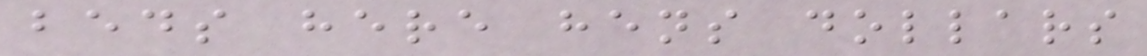beds here hens dollars
